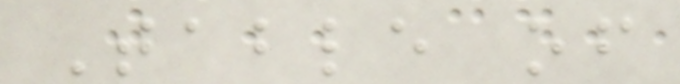Table of
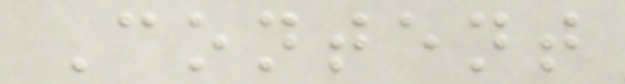Content
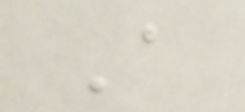A
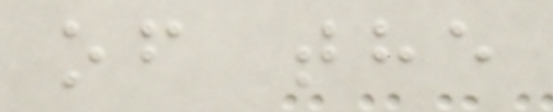of the
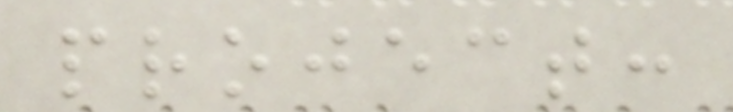project:
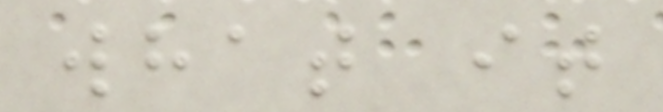what it
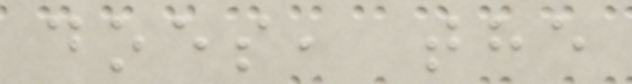does, the
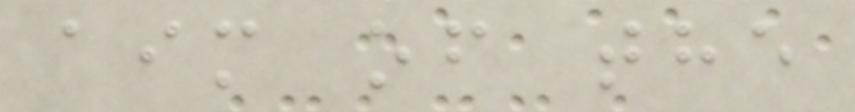aim of the
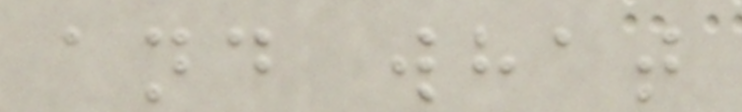and what
